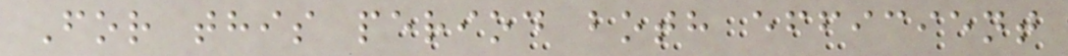For this period both efficient
